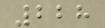228
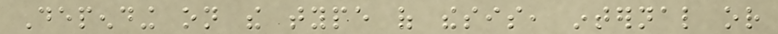Depending on the type of thesis, internal or
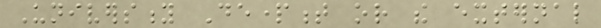University Department or the external
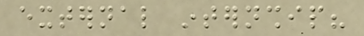external internship?
